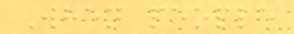When people
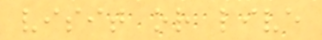visit or live
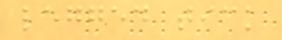legged tick
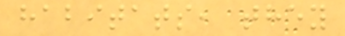habitats, they
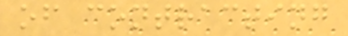of contracting
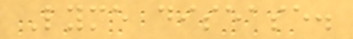Lyme disease.
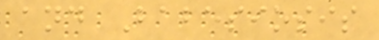and Babesiosis
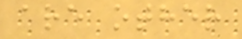are other
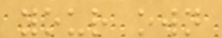your own
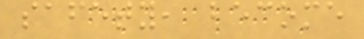safety, become
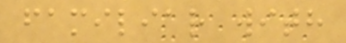familiar with
